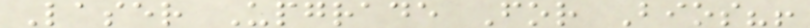Laser Upgrade For Bios?!
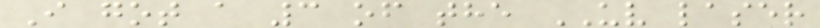I got a 3 of the UV laser
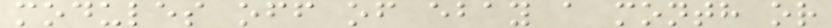modules off of ebay a month or
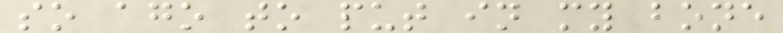so ago to put in my bone
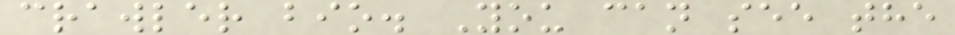crawler bio. You can see the
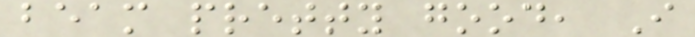beam pretty good, I
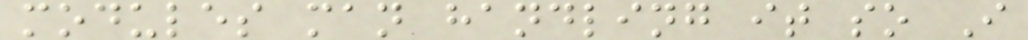modules man handling it so I
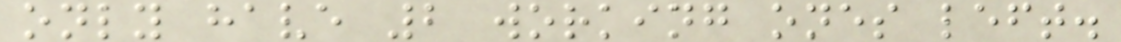only have 2 working ones left.
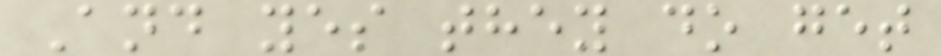And yes they do get
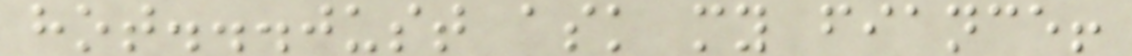hot...just ask my fiance!
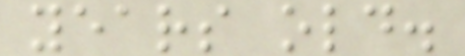years old.
